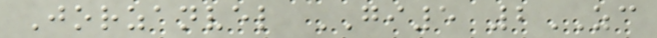Jorzanvel GI5 2ZC
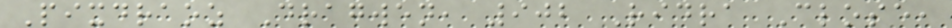Pixdraoz Dragwen, 902 Ridra Close,
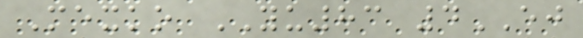Mexko YU83 4EJ
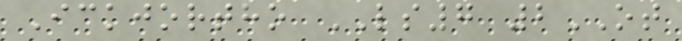Ickjortho LS7 2OT
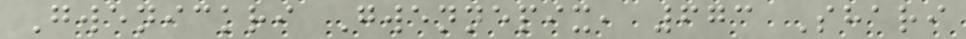Gwenickri Gwennepix, 673 Shari
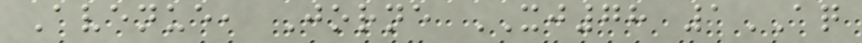Avenue, Jorne XJ78 1AQ
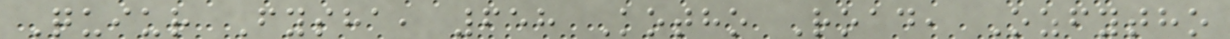Quiur Fysha, 658 Kotho Road, Ozfytho
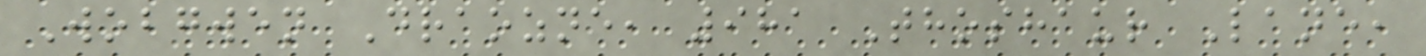Wobgwen Draozne, 981 Thoshaur Lane,
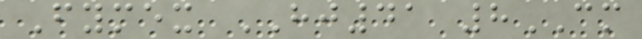Fymex HJ41 8CM
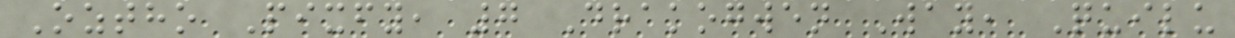Oztho Pixfy, 7 Drakogwen Way, Quilu
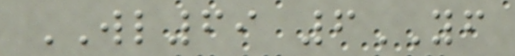WL69 6YF
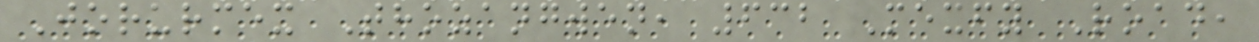Jorurmex Thozangwen, 632 Mexfy Road,
